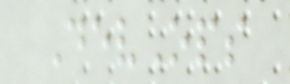DevOps
